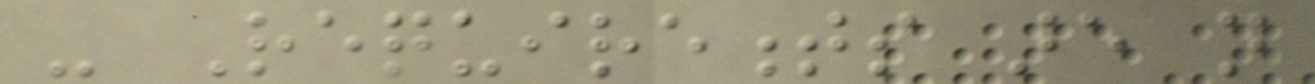- Requirements are not
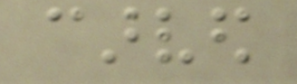carved
